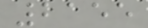2155
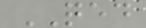QED
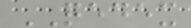QEDEX
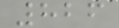826
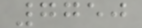7750
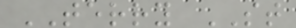TERRY ST
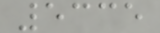5335
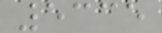5335
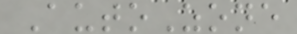AutoZone
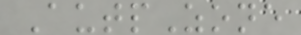AutpZone
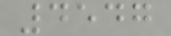4547
